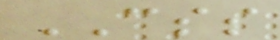CSS
